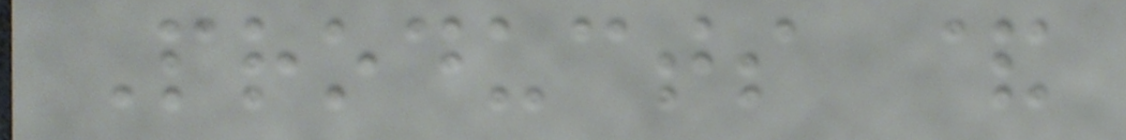Products &
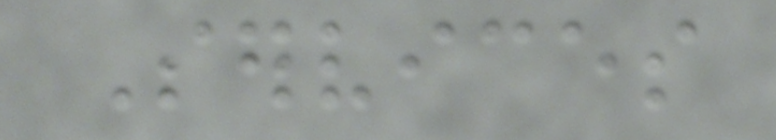Services
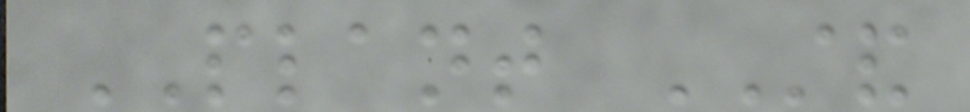PLANT STAND
